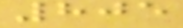805
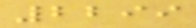2299
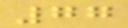77
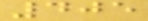405
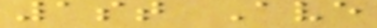1st Ave
